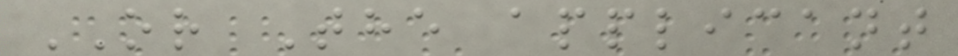OR The applicant
